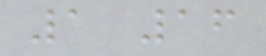1 16
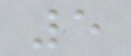5
